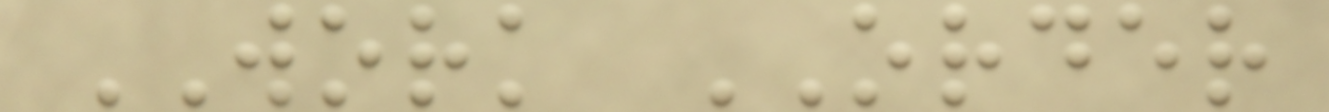WORK ORDER
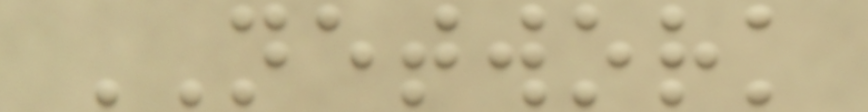NETWORK
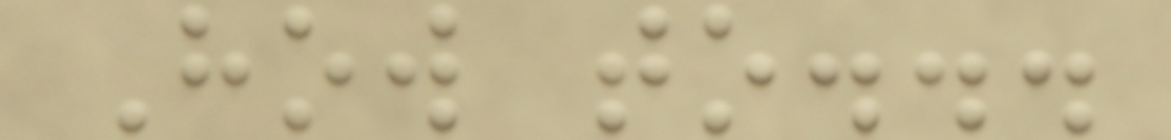How to...
